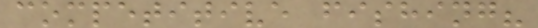competitive fishing?
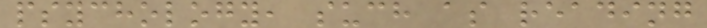psychology, such as reading
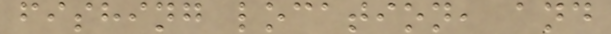fishing location, and
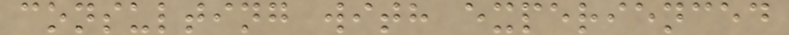consulting with experienced
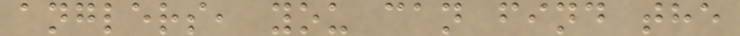anglers, you can find the
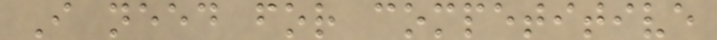I need for competitive
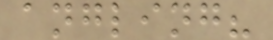angling?
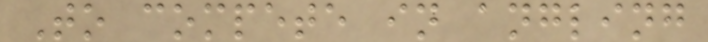To compete in angling
